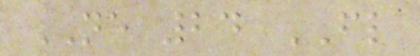NE 24 FL
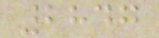2847
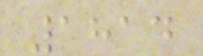1814
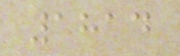1814
